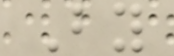By
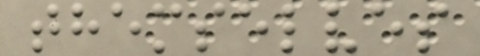themselves
